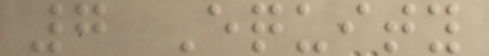7 Equity
